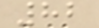82
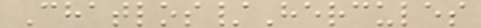Chatlos/Hercules
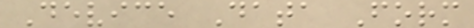Device Data Form
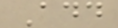Add
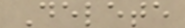Delete
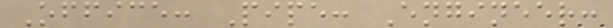Office: Pipe: Engineer:
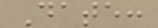Date:
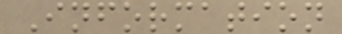Information
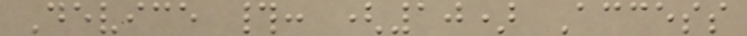Device #: (10) Access
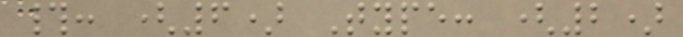#: (6) Type: (2)
